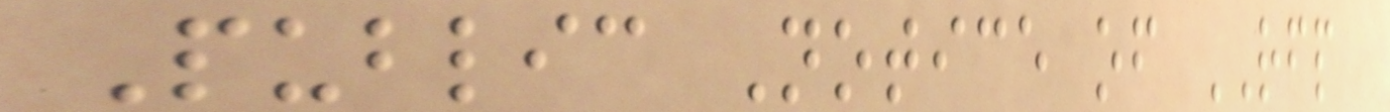Public Notice of RFP
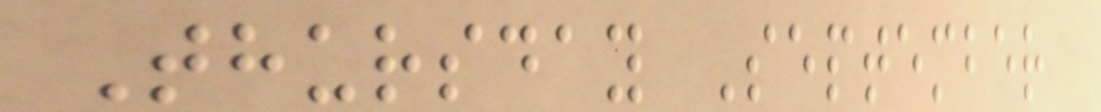Thursday September
